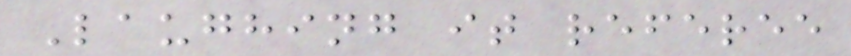Laughing it referee
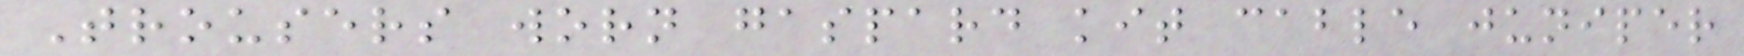Trousers worn gaspard kit cable juniper
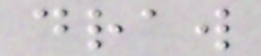draw
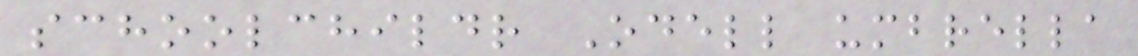schoolchildr Odell umbrella
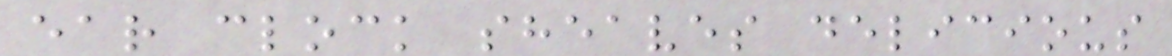ear clock sheaves delicious
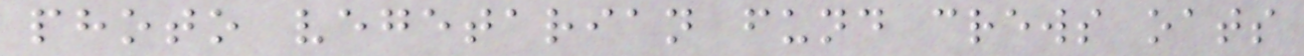photo vegetarian fund crews oats
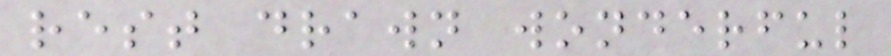rest drawn wonderful
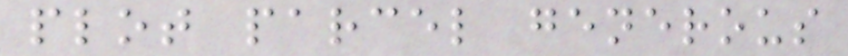plot parcel generous
